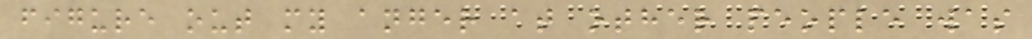figure out my anger at other people was
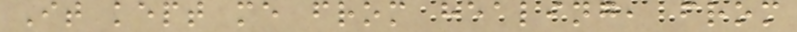It kept me from healing, from
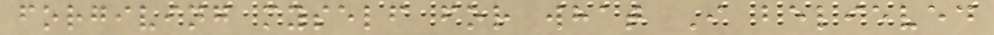forgiving myself for what I believed
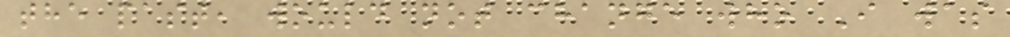the past, would not change who I was
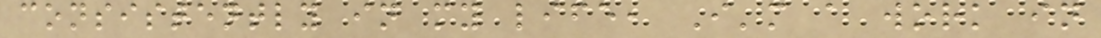consistently in my life, I'm a work in
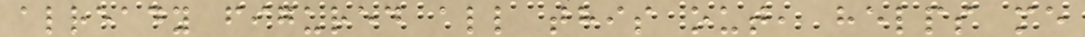already figured all this out, helps me
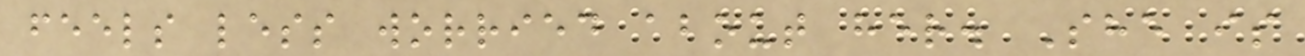feels less worried about her. She is
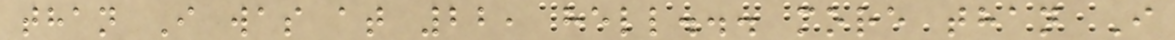than I was at 22, hell... more than I
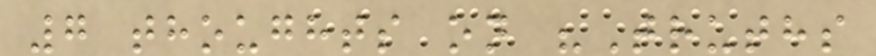7 thoughts on "Truths
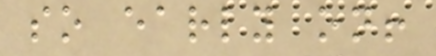so early on!
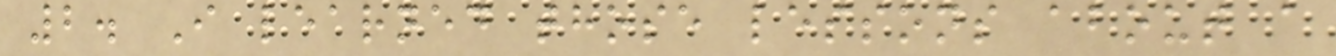2. I learned those lessons about a
